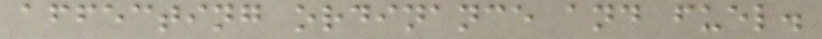affecting ordinance and fuel.
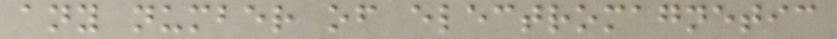any number of electromagnetic
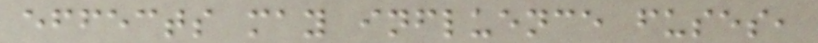effects may influence fuses,
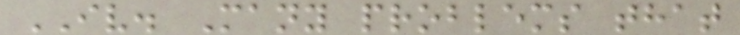IV. Many problems that
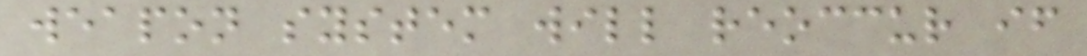weapon system will reoccur if
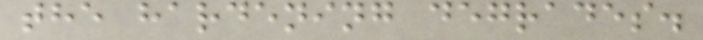the hardening degrades.
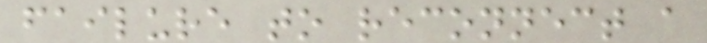failure to reconnect a
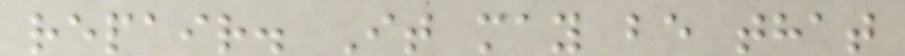repair. It may be that
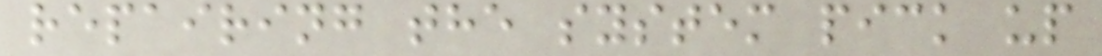repairing the system pick up
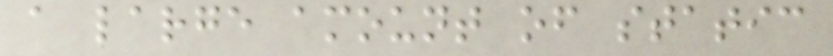a large amount of static
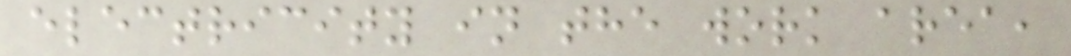electricity in the work area,
